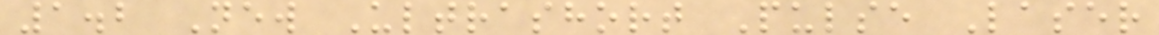1.2 New Ultrashort Pulse Laser
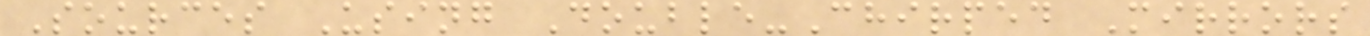Sources Using Double-Chirped Mirrors
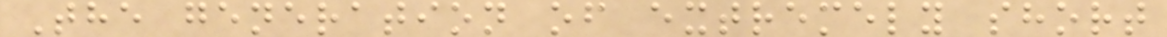The generation of extremely short
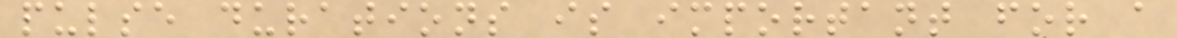pulse durations is important for a
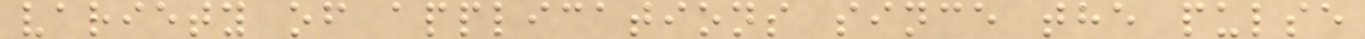variety of applications since the pulse
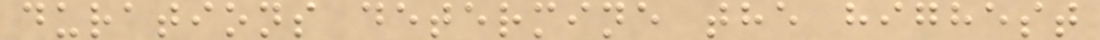durations determine the highest
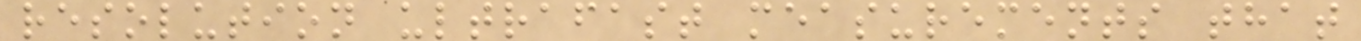resolution ultrafast measurements that
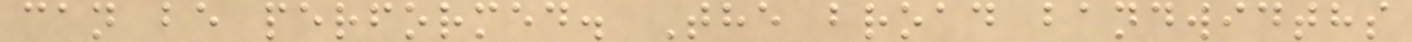can be performed. The broad bandwidths
